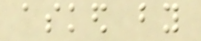asked by
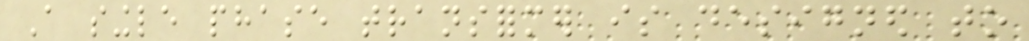A single phase transformer is designed to
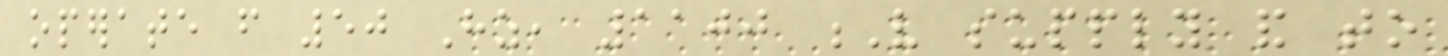operate from 50 Hz, 1100 V supply and to
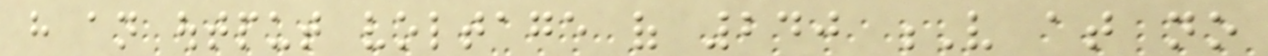have an output voltage of 240 V at no
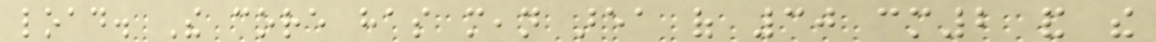load. The core has mean area of 30 cm2 and the
